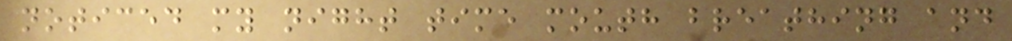noticed my night time mouth breathing and
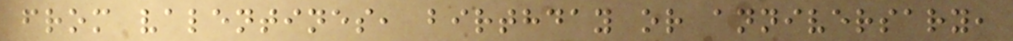from valentines, birthday or anniversary,
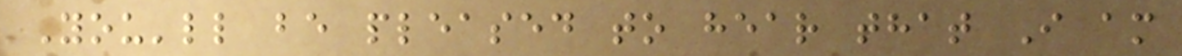You'll be pleased to hear that I am
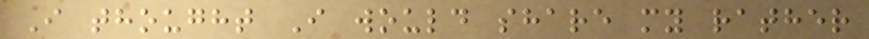I thought I would share my rather
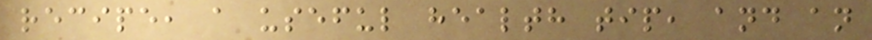recipe, a useful health tip, and an
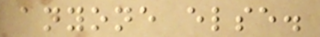anyone else.
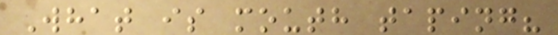What is mouth taping?
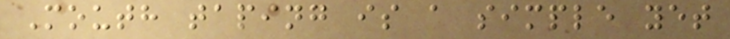Mouth taping is a simple yet
